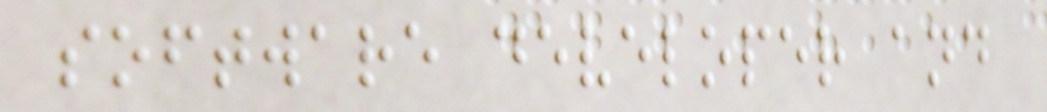software developer and
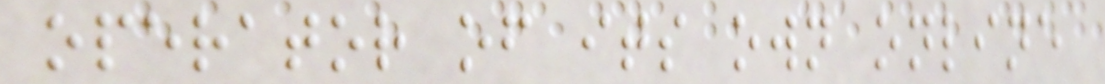operator of its own online
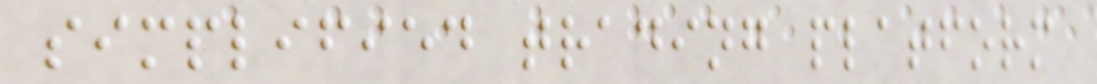simplified trading platform
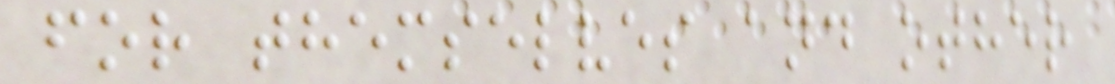for themselves and other
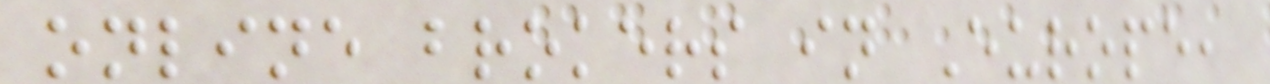online brokers in Europe,
